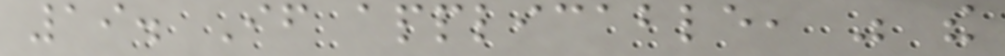19. If applicable, was the
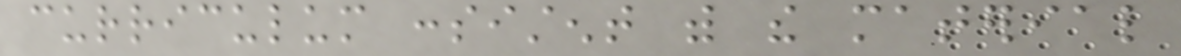curriculum consistent with the material
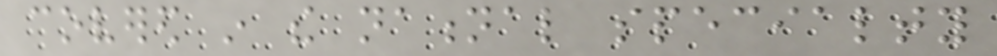covered in the national specialty
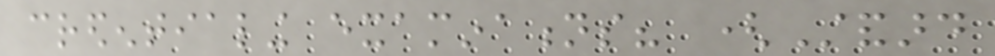credentialing examinations? (Standard
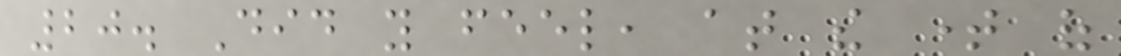20. Did you feel, at the time of
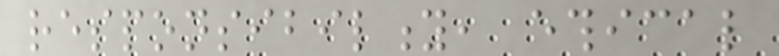responsibility, ethical
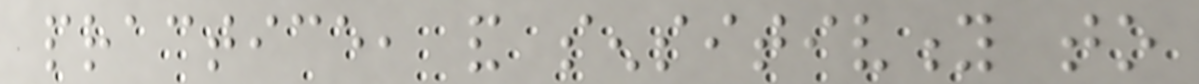practice, and sensitivity to
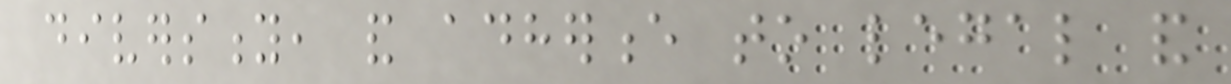diversity, and adherence to legal and
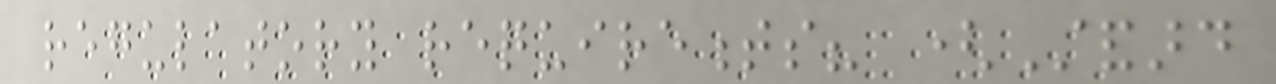regulatory requirements? (Standard
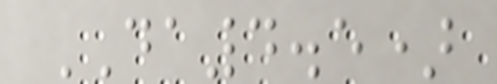DA4.5)
